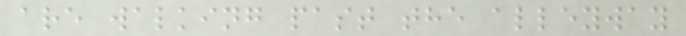are walking past the alleyway
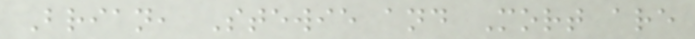Brian, Stewie and Mort are
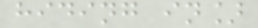hiding in]
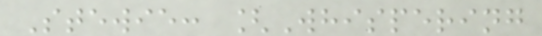Stewie: [Whispering
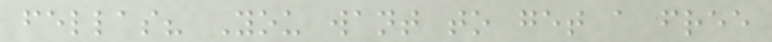fellas? You want to get a free
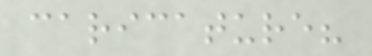caricature?
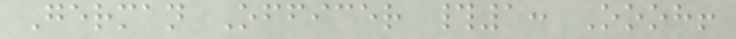German Officer #1: Oooh!
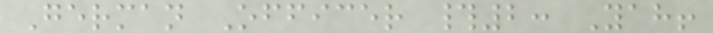German Officer #2: Yah!
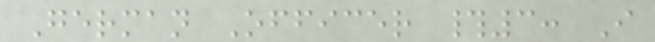German Officer #3: I
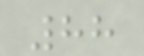88
